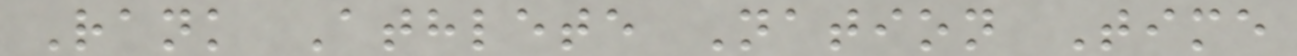Rank Athlete Nation Time
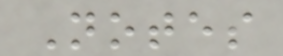Notes
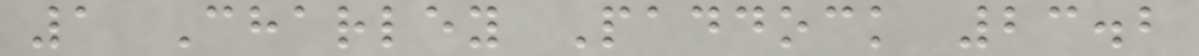1 Charley Paddock 23.2
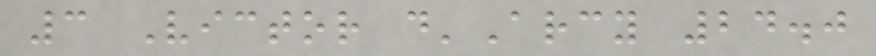3 Victor d'Arcy 24.0
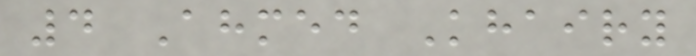4 Ahmed Khairy
